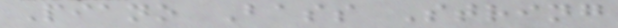Piano Bass String
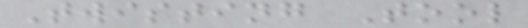Twisting Tool
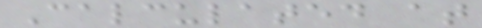Calculated at
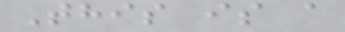This is a
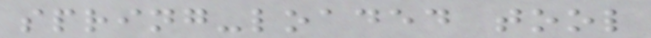spring-loaded tool
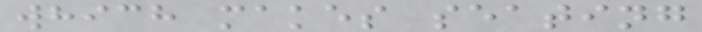which makes seating
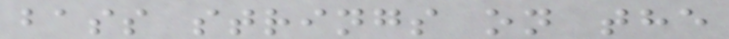bass strings on the
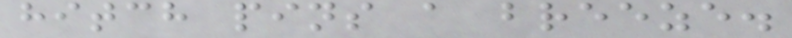hitch pins a breeze.
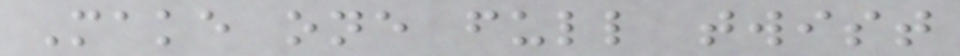Make one full twist
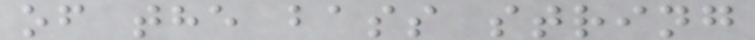of the bass string
